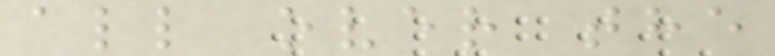all over the
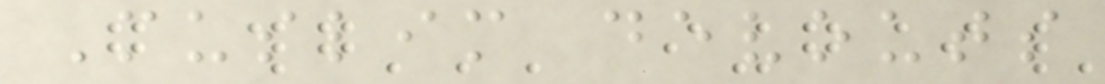Muslim devouts
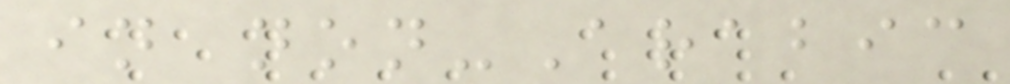in non-Arabic
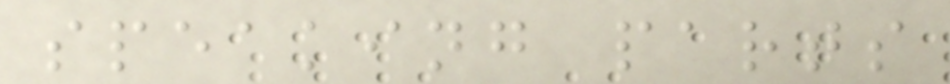speaking parts
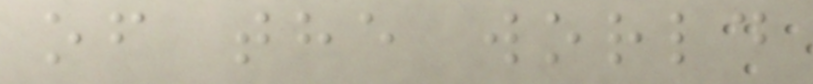of the world
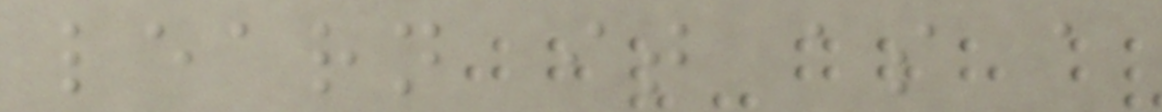learn it as a
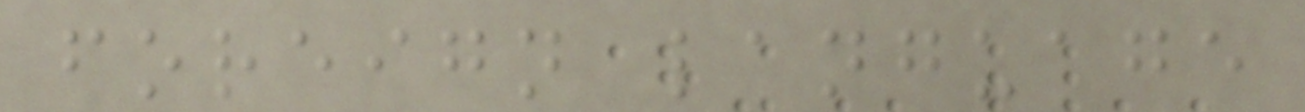foreign language
